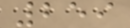259
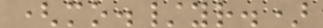(mo./yr.)
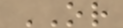OR
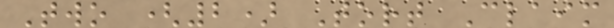Two (2) Tort Claim
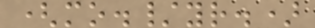(mo./yr.)
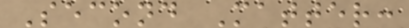Second Matter:
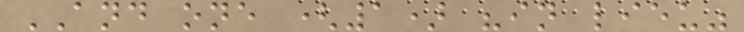AND one (1) "in lieu"
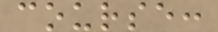course:
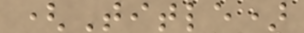(Title)
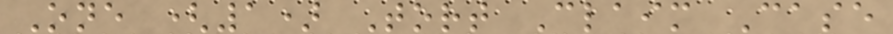One (1) Tort Claim Case
